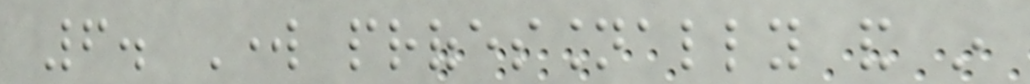6. Work professionally and in
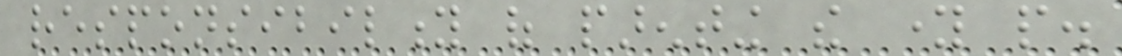responsibility of parenting the young people.
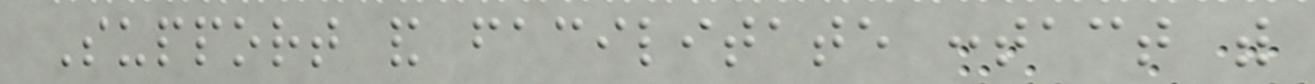Support and facilitate contact with
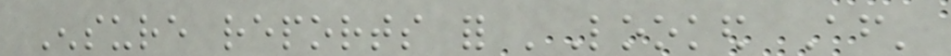Ensure reports for 'Looked After'
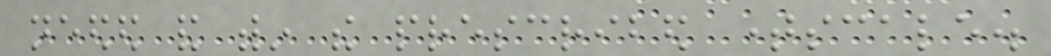needed and within the prescribed timescale.
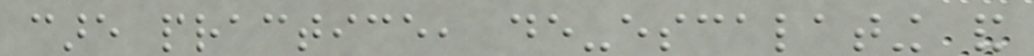care practice, de-escalating and
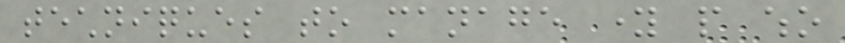techniques to manage young people who
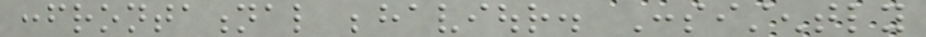confrontational behaviour. Consistently
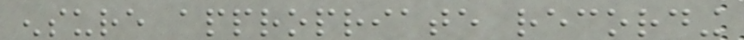ensure appropriate recording
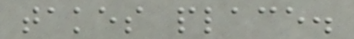takes place.
